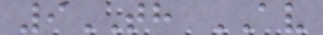9TH AV
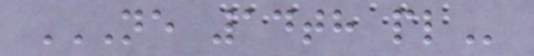NE 14TH PL
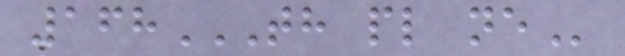168TH PL NE
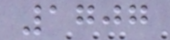1707
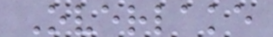Overlake
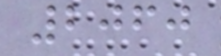2060
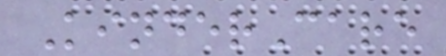KinderCare
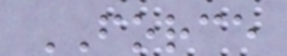FORCE
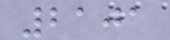2101
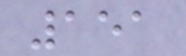151
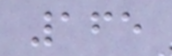165
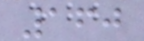160
